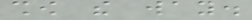show the way.
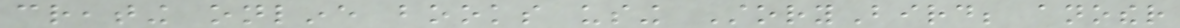creating online books using StoryBird; another
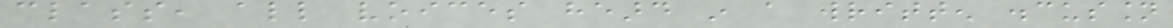class, all voices heard in a written discussion
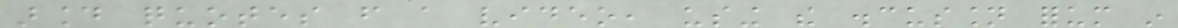around quotes from a video, using the discussion forum in
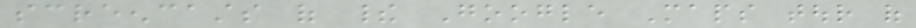screencasts of their Google Maps tour of
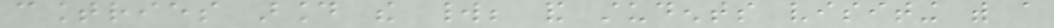countries around the world; and students visiting with a
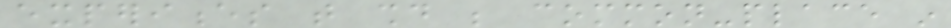experiences that should be common-place in
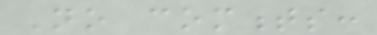No comments:
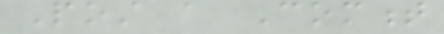Post a Comment
